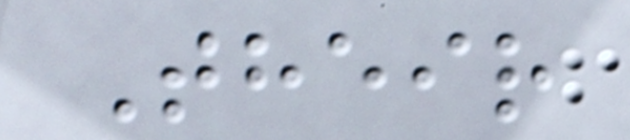Their
